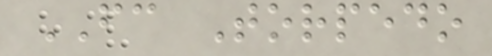FC Torpedo
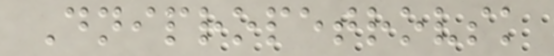Dnipropetrovsk
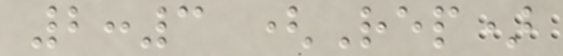2:3 (Rep)
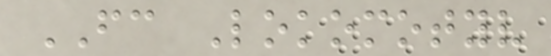FC Lokomotyv
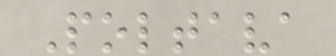Poltava
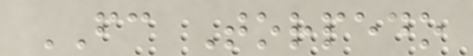FC Torpedo
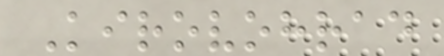Kirovohrad
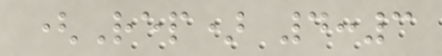(Rep) 4:3
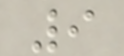9
